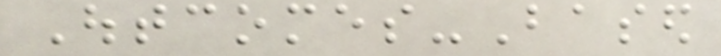Outcomes-Based
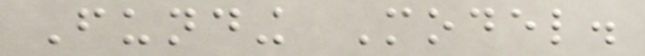Funding Model.
